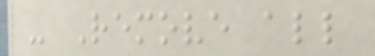- Remove all
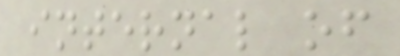internal of
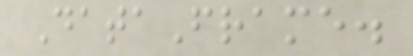DataFrame.
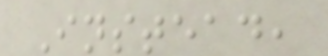Instead,
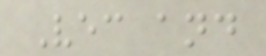Vec and
